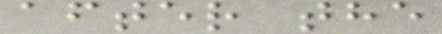after the
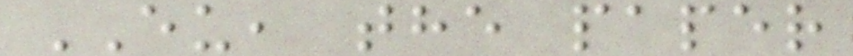EU, the paper
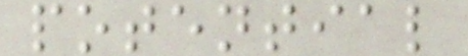potential
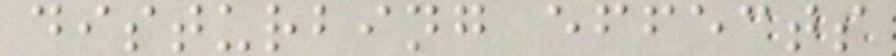disturbing effects
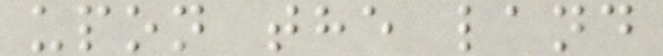upon the land
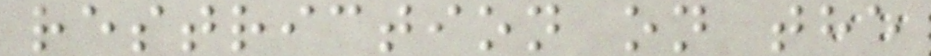restriction on the
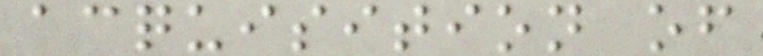acquisition of
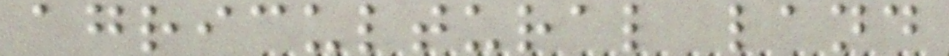agricultural land
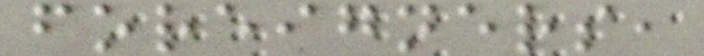foreigners,
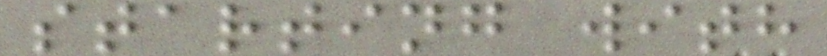starting with
